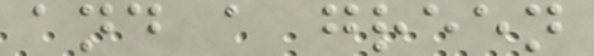and a green
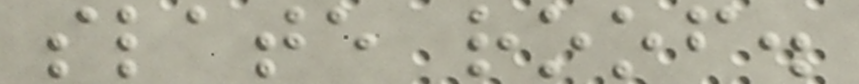slate roof.
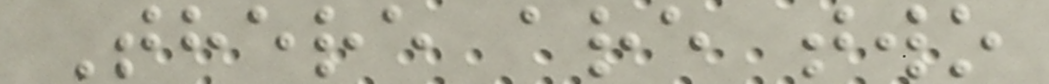There are two
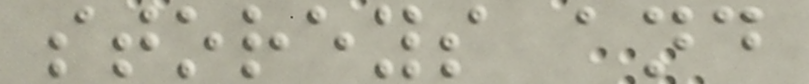storeys and
